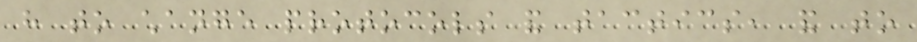have to change protocols and tactics, and to
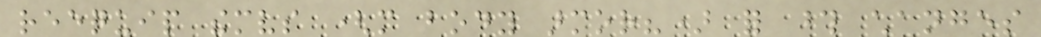reequip themselves (more body armor?) for those changes
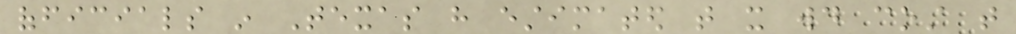officials in Texas have estimated that it would cost that
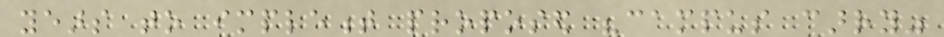years to implement proposed "campus carry"
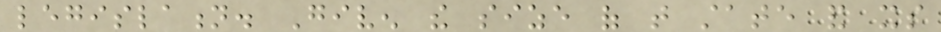legislation. Given the size of that state and its
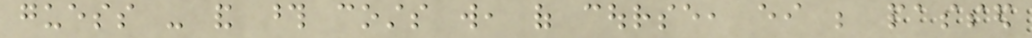guess - and those costs will, of course, either be passed
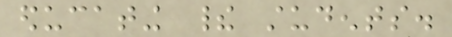educating their students.
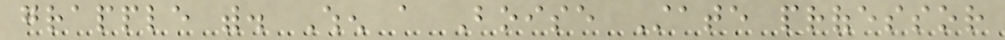grapple with. When a Boise State professor
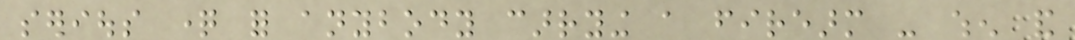serious question for anybody carrying a firearm - when and
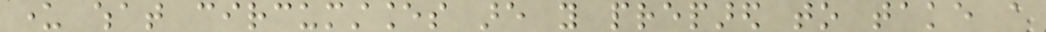under what circumstances are you prepared to take a
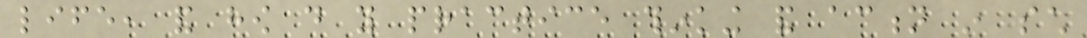life, and how do you practice thinking and action in such
